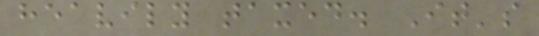heavily taxed. It's
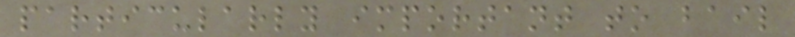particularly important to bail
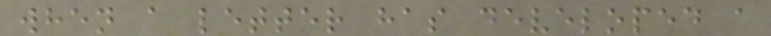when a letter has developed a
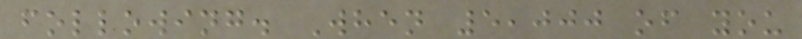following. When 5,000 of you
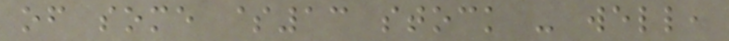of some $13 stock - well,
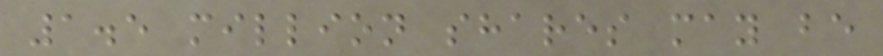1.5 million shares may be
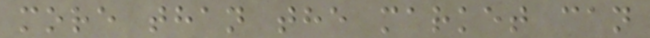more than the market can
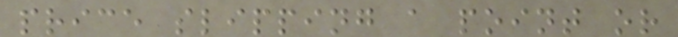price slipping a point or
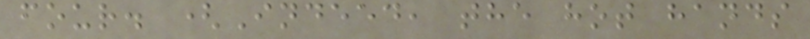four. (Indeed, the hot hands
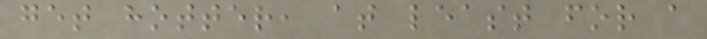get hotter, at least for a
